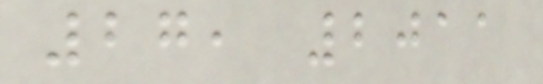27, 2011
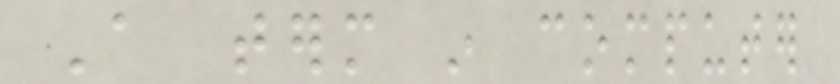A term in computer
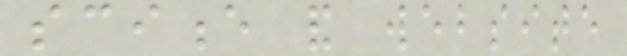science and website
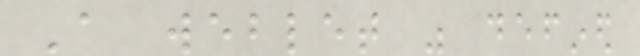A weblet was defined
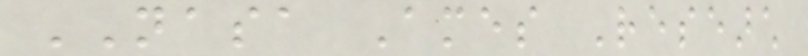NASA Ames Research
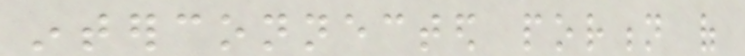interconnected portion of
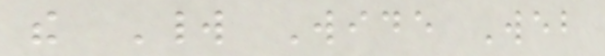the World Wide Web
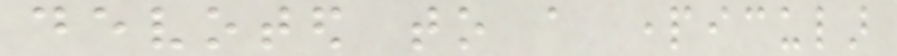devoted to a particular
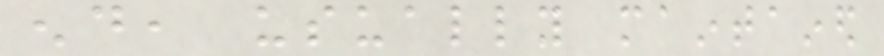end, usually maintained
